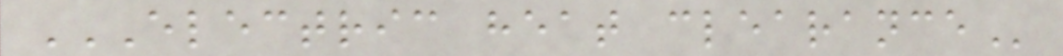ELECTRIC HEAT CLEARANCE
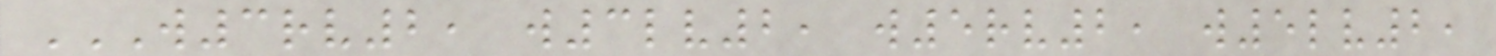W3RV2, W3LV2, W5RV2, W5LV2,
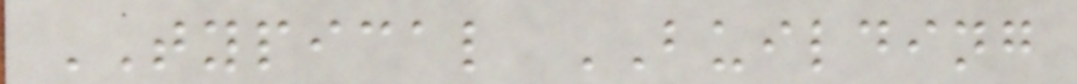TYPICAL BUILDING
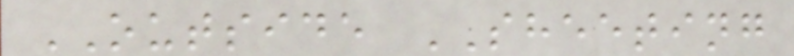OUTSIDE SHEETING
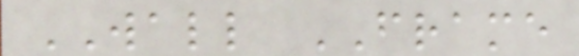WALL FRAME
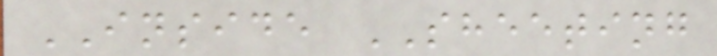INSIDE SHEETING
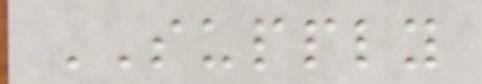SUPPLY
